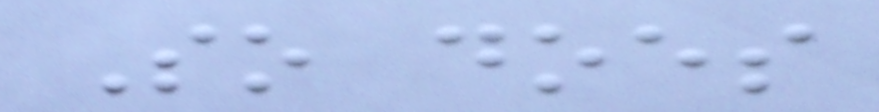So does
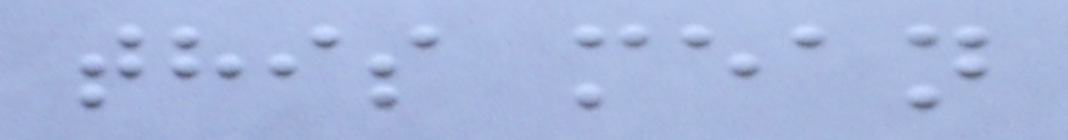this mean
